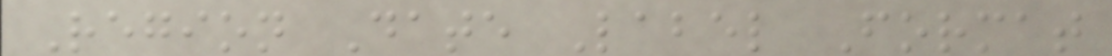Region Date Label Format
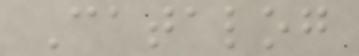Catalog
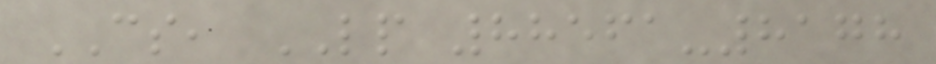CS, LP 88561-8178
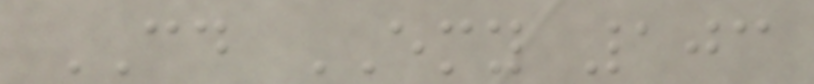CD EMY 103
